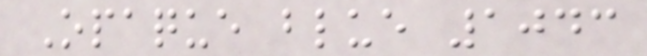Opaque blue 1043
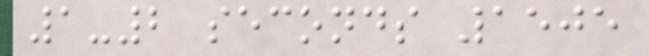1-2 seconds 1505
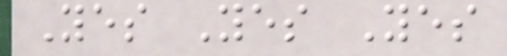Yes Yes Yes
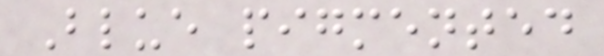Blue pigmented
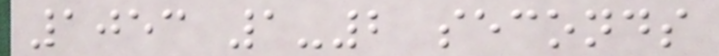1053 1-2 seconds
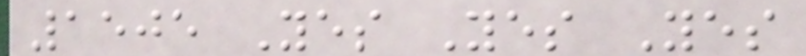1505 Yes Yes Yes
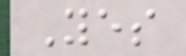Yes
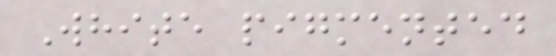White pigmented
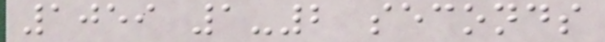1059 1-2 seconds
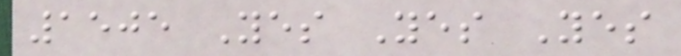1505 Yes Yes Yes
